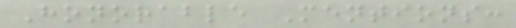Honorable Mentions:
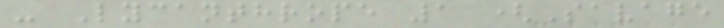- Lycanthrope 1 (Savage
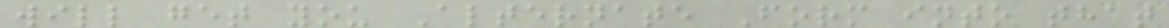will get you Alternate Form into that
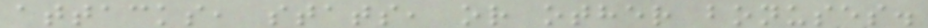attacks, stats, or other bonuses.
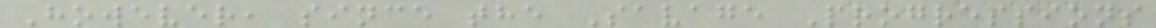However, since the Savage Progressions
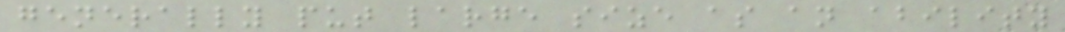generally put large size as an ability
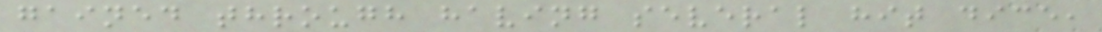gained through having several hit dice,
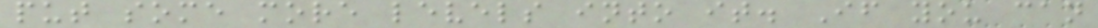put some more levels into it. If you can
